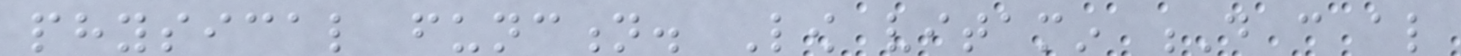physical function. Low vitamin D can also
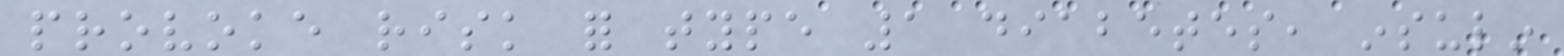provoke risk for type 1 diabetes, insulin
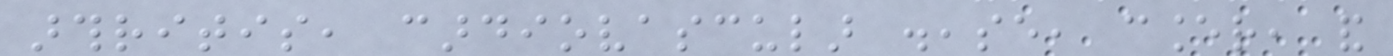arthritis, cardiovascular disease, cancer, and
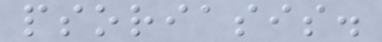psoriasis.
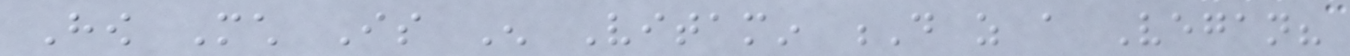How Much Is Enough Vitamin D as a Vegan?
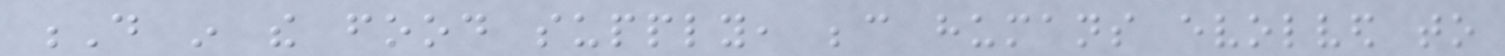D in the food supply, because humans evolved to
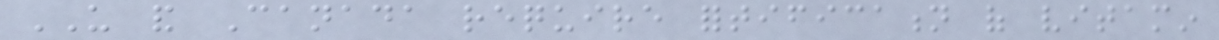US and Canada require fortification of vitamin
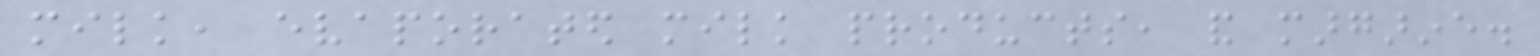milk, evaporated milk products, and margarine.
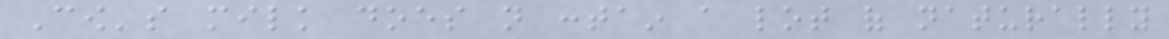Cow's milk does not contain a lot of naturally
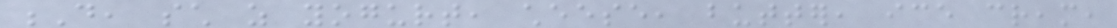D, such as yogurt, cheese, butter, ice cream,
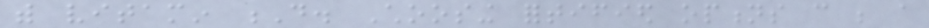with vitamin D. Choosing fortified options can be a
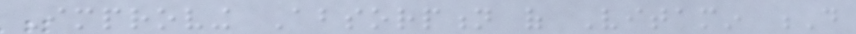Improving Absorption of Vitamin D
